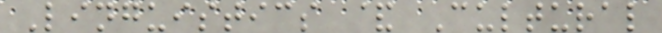Linguistics & Cultural
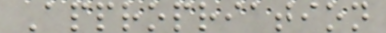Appropriation
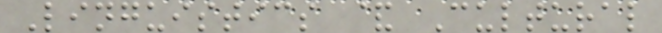Linguistics & Cultural
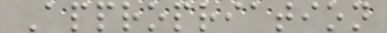Appropriation
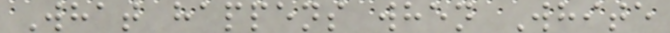What happens when White
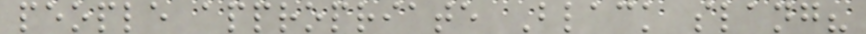people appropriate Black slang?
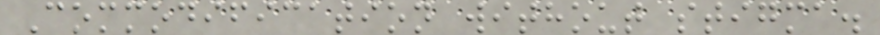Commodification without stigma.
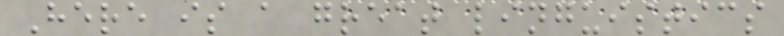Here is a great linguistics
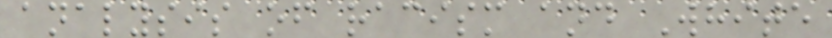analysis of racism and White
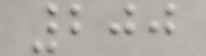200
